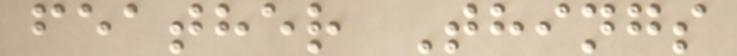feather Things
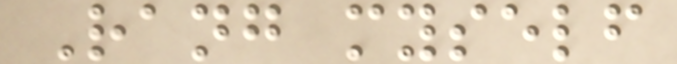Rang myself
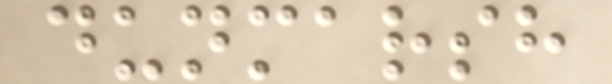dunmarsh
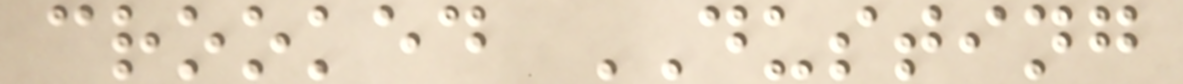crooked DUSTING
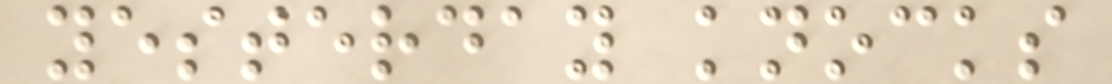yesterday knocks
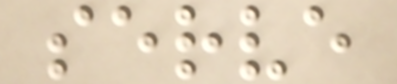serve
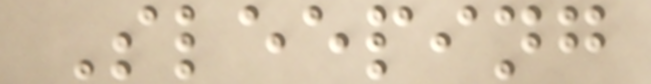Sleeping
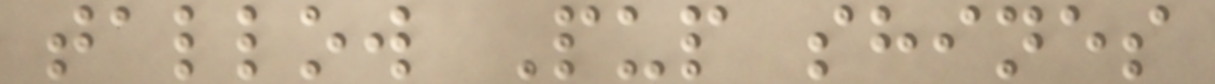tallow Pup shines
